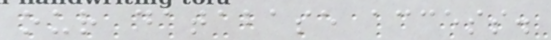our database access.
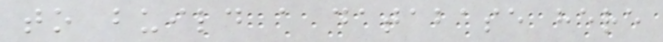to build a database here
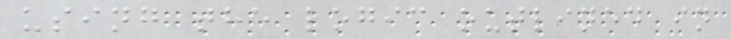using the logic outlined in
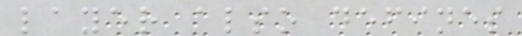layer also defines
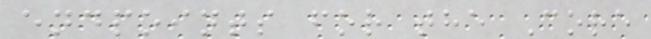endpoints for the Core
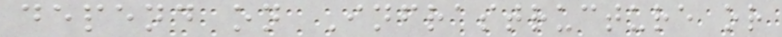depend on Infrastructure or
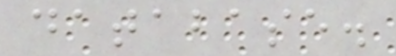database.
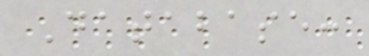Database:
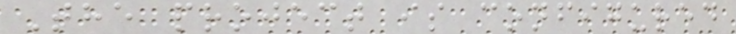The project is configured
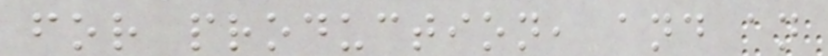for production, and an
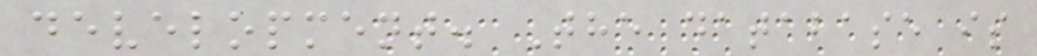development. The database is
